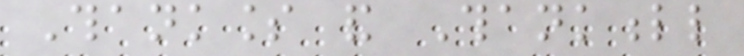Thankless and Thankfull
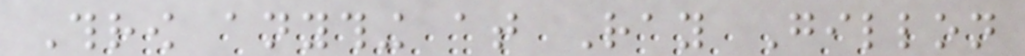Throw anything at Ray Gillon
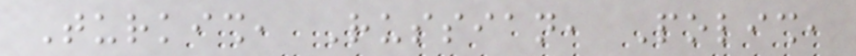Turkish, Russian, Polish,
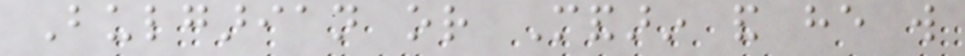Bulgarian or Mandarin and he will
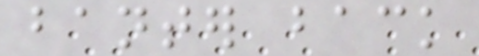banter back
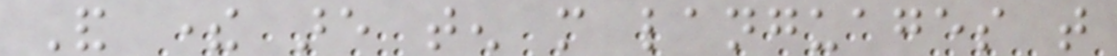And there are ten more languages that
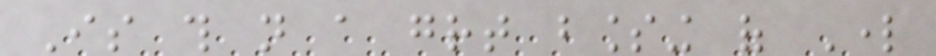Is this not a great blessing of Lord
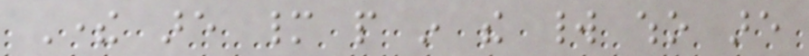There are many people in the world who are
